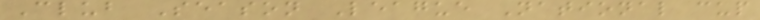Club Season League National cup
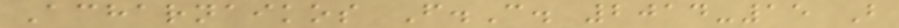Acharnaikos F.C. 2014-15 B
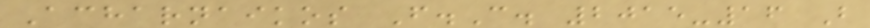Acharnaikos F.C. 2015-16 B
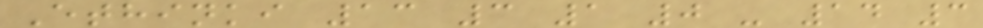Ethinki 13 3 1 0 - 14 3
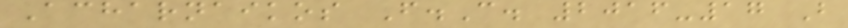Acharnaikos F.C. 2016-17 B
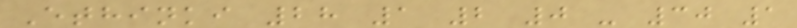Ethinki 28 1 2 0 - 30 1
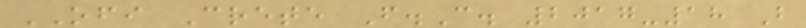OFI Crete F.C. 2017-18 B
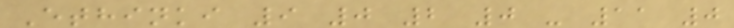Ethinki 9 0 2 0 - 11 0
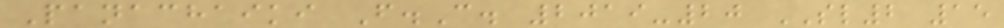Panachaiki F.C. 2019-20 SL2 15
